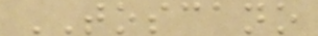TOSCANO
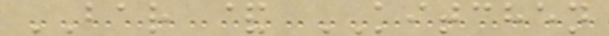BAR & KITCHEN
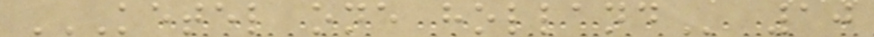KETEL ONE HOLLAND 10
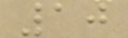10
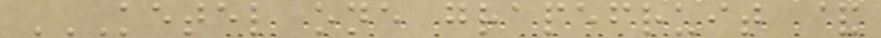KETEL ONE GRAPEFRUIT &
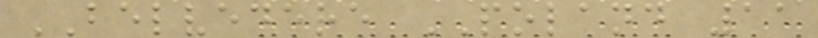BELVEDERE POLAND 11
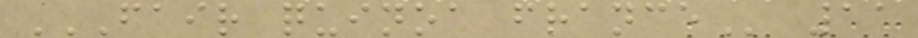FAIR QUINOA FRANCE 11
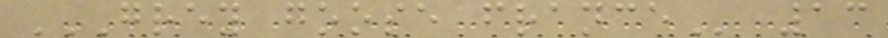GREY GOOSE FRANCE 13
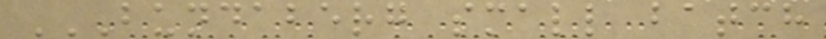BUNDABERG SMALL BATCH
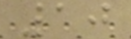10
